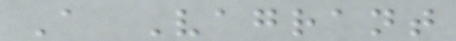A Vagrant
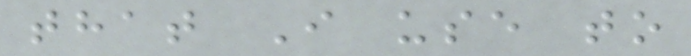that I use to
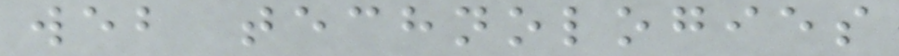web technologies
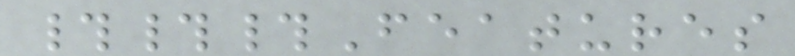###Features
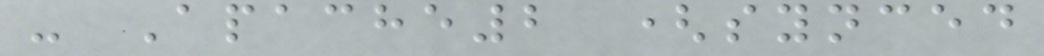- Apache2 (synced
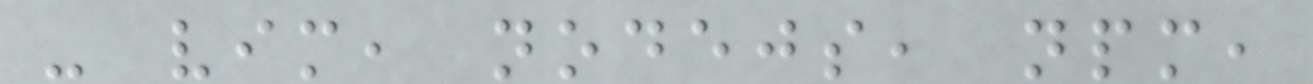- vim, nodejs, npm,
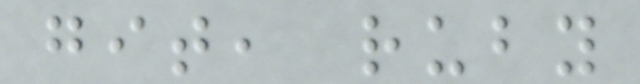git, ruby
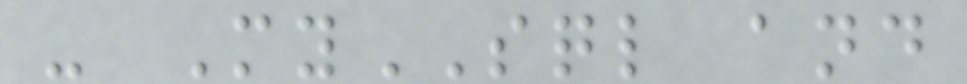- MySQL and
